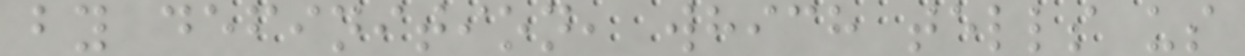by definition, which tells us
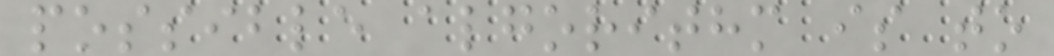possible algorithm is to
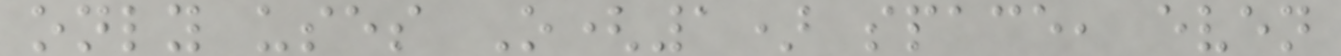only uses O(1) space, even
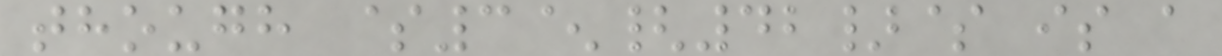though $3^{42}$ is a
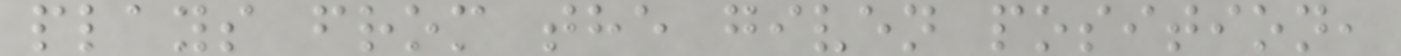plays from the given position,
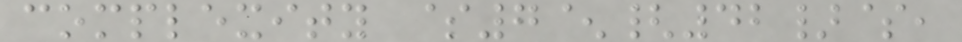complexity $7^{42}$,
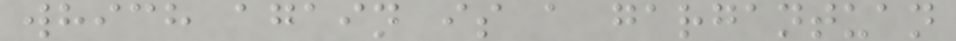which again is a gargantuan
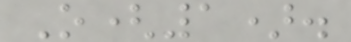O(1).
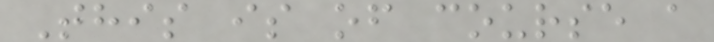This is of course a
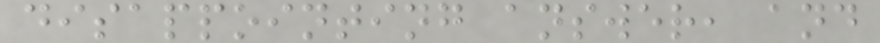disappointing answer, and
